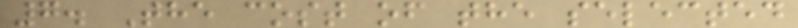7. The cost of the selected
